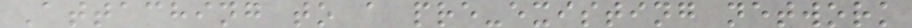Attaching to a pre-existing network
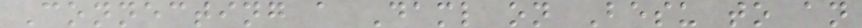Connecting a Daml on Besu to an
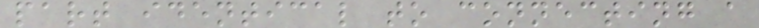part identical to connecting a
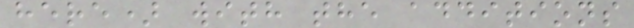here) with the additions
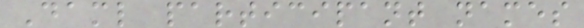Daml participant names
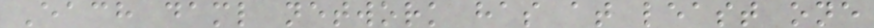Each daml network has at least one
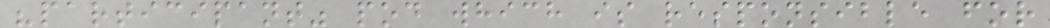"participant" pod which is responsible for
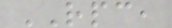RPC,
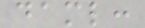daml:
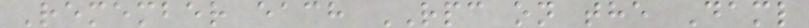Remember each RPC on the Daml
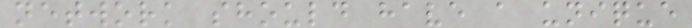network should have a unique
